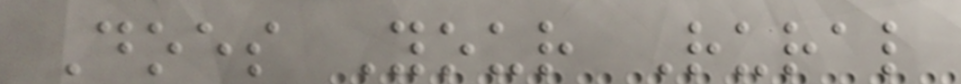Does Your Rural
